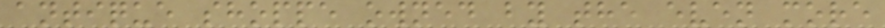antique shoppe owned by the even more
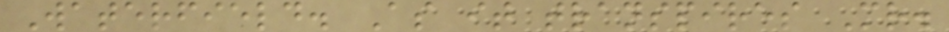Waterfield. As it transpires Mr.
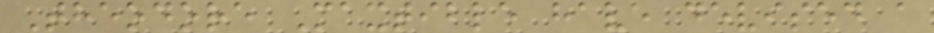Theodore Maxtible have devised a
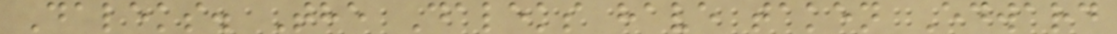Daleks. The Daleks have taken Edward
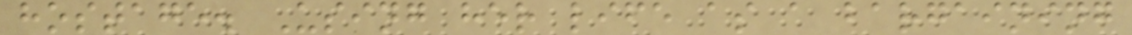hostage. Using her life as a bargaining
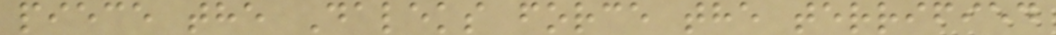piece the Daleks force the terrified
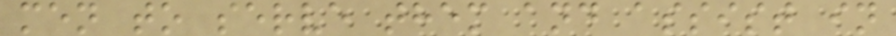men to serve them and assist in
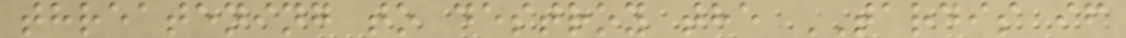threatening to destroy the TARDIS if
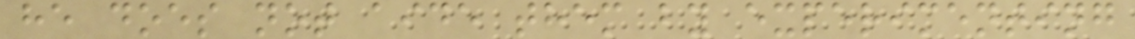he does not aide them by experimenting
